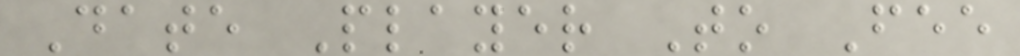Date Player To Fee
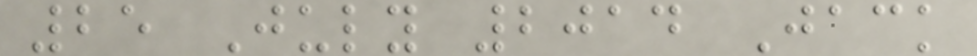25 July 2014 Jack
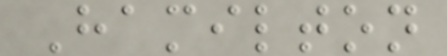Hamilton
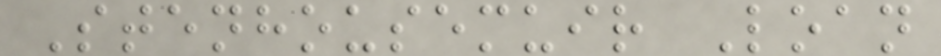Stenhousemuir Loan
